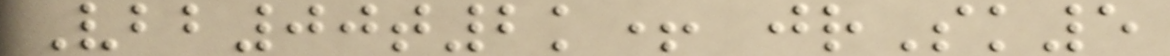Vbb00t2k+ jrSk5
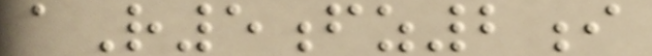aR5fz2i
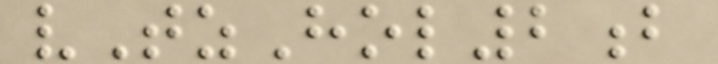vTzHol2b
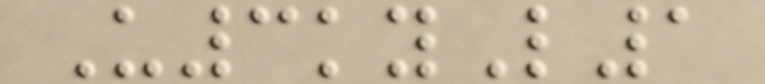U3kyL1
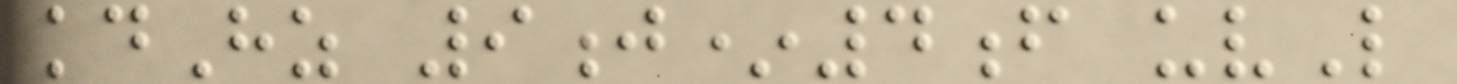kdHz 9j*4f uvL
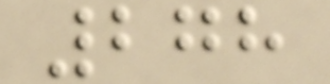278
